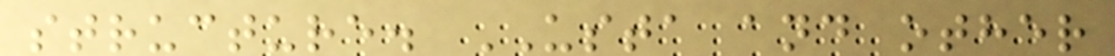structure. USTA and other
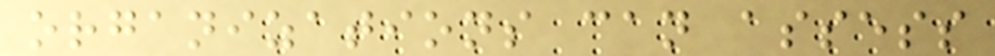organizations can assess
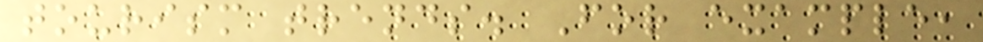tourism trends. For example,
